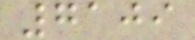7109
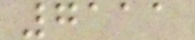7111
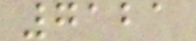7121
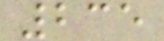235
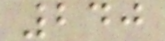240
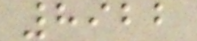8922
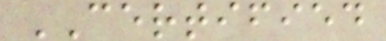CERTIFIED
